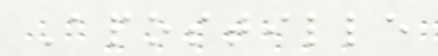Apostille
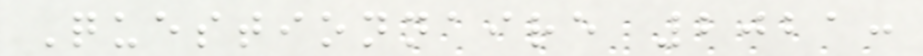Questionnaire 2021:
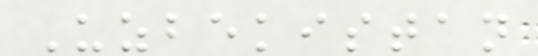Uzbekistan
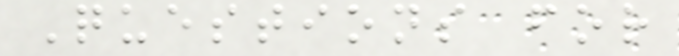Questions for
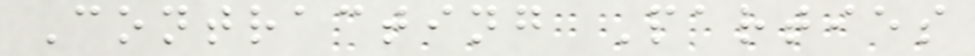Contracting Parties
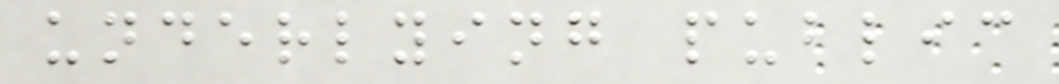underlying public
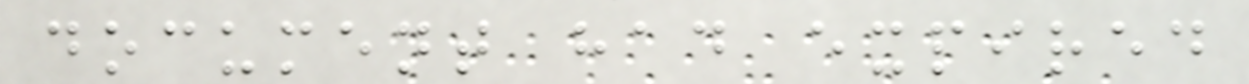document had expired
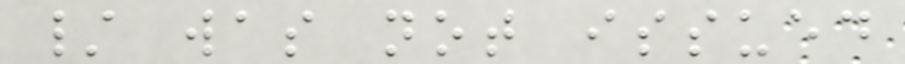/ was not issued
